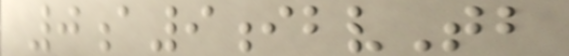0a9ibvTb
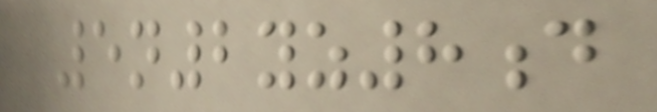5n2yz8d
